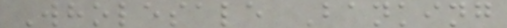Wholesale Banking
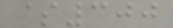$300
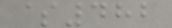$482
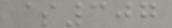$307
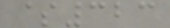$323
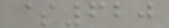$620
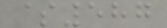$587
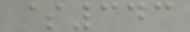$343
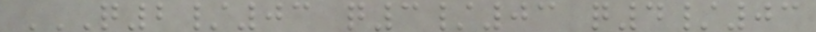Q2/03 Q3/03 Q4/03
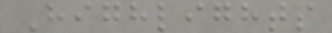Highlights
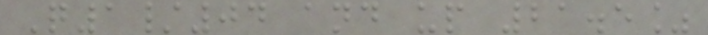Q1/04 and up 21.5%
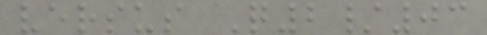versus Q2/03
